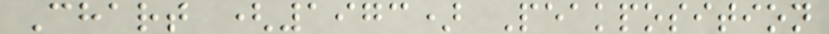Chart (1973) Peakposition
